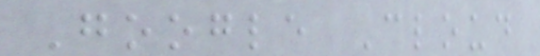Google Cloud
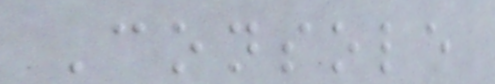Console
